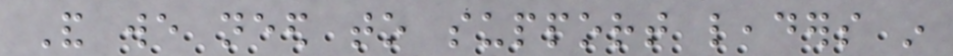And we need to support leaders in
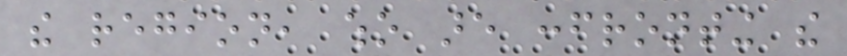the region, who are confronting the
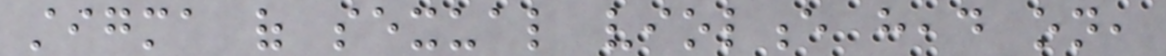stigma of sexual violence head on,
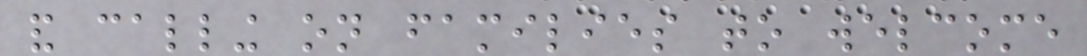and calling on families to welcome
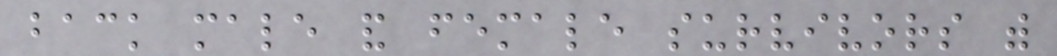back male and female survivors with
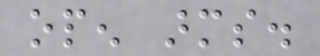open arms.
